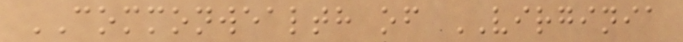COMMONWEALTH of VIRGINIA
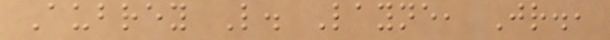Aubrey L. Layne, Jr.,
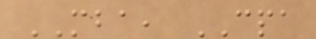MBA, CPA
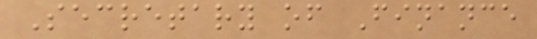Secretary of Finance
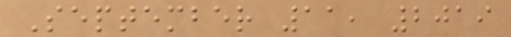September 11, 2019
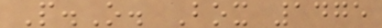P.O. Box 1475
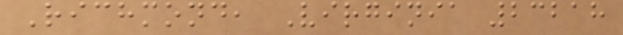Richmond, Virginia 23218
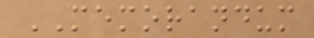MEMORANDUM
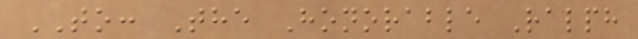TO: The Honorable Ralph
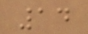14
